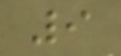9
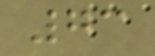73
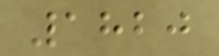1820
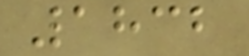1832
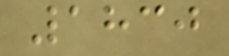1830
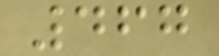467
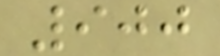900
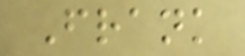Frank
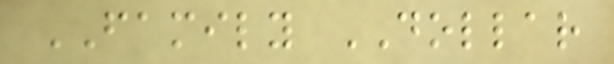FAMILY DOLLAR
